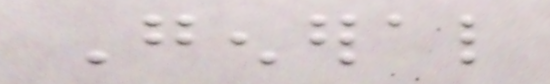General
